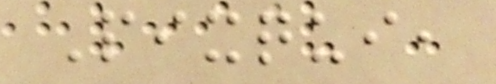Pixqui,
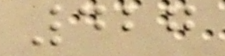427
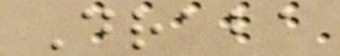Draba
